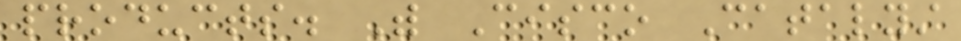products. With Cisco Catalyst
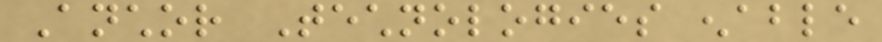Anchor Technologies enable
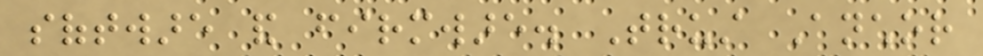software and firmware. Trust Anchor
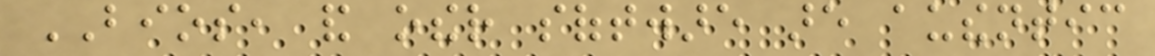BIOS, and other software are authentic
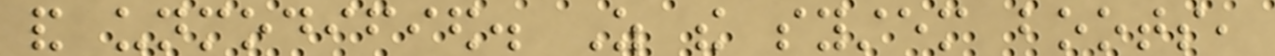and unmodified. As the system boots,
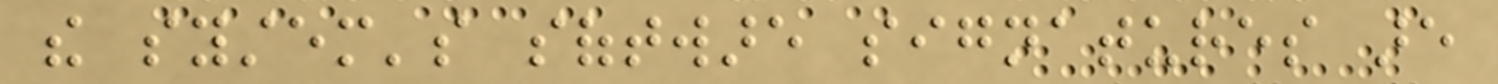the system's software signatures are
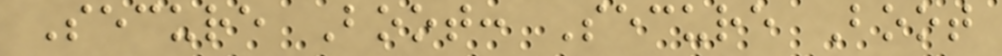Secure Boot: Secure Boot
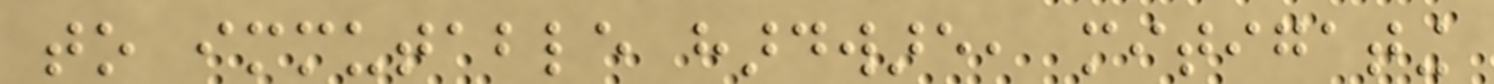to immutable hardware, mitigating
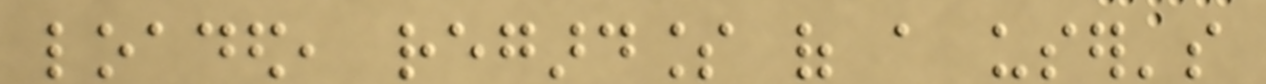loaded, regardless of a user's
